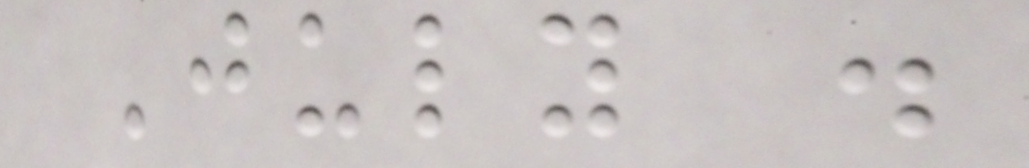July .
